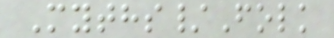Myths/Folk
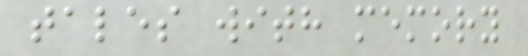tales with memory
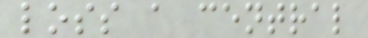loss a central
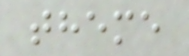theme
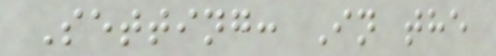Setting: In the
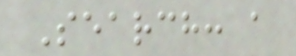Search: a
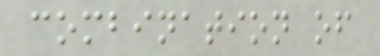combination of
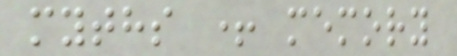myths + memory
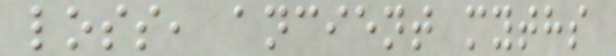loss, ancient myths
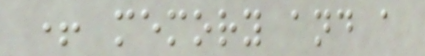+ memory and a
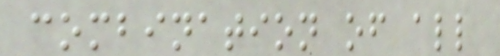combination of all
